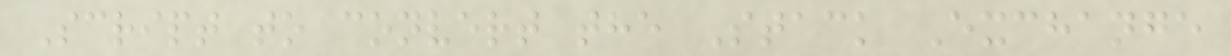Script to convert the Stack Exchange
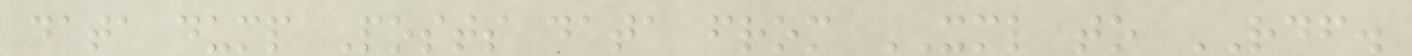data dump Posts data from XML to RDF.
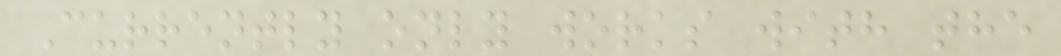Currently only works with the
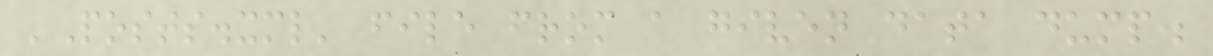'Posts.xml' file from a given data dump.
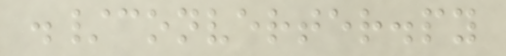./converter.py
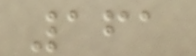161
